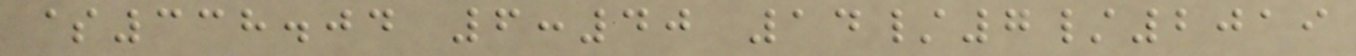$338.04 6:40 14/7/2019
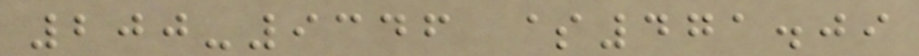200-9346 $471.09
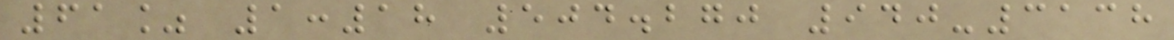61% 1:18 504.270 940-3138
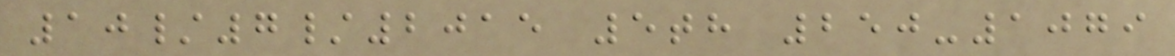10/7/2015 5th 250-1079
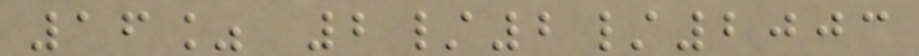16% 2/2/2003
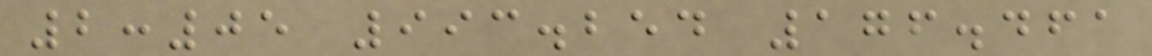2:05 993.254 176.461
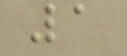1
